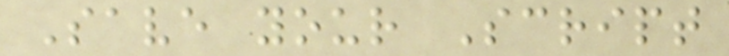Save your Script
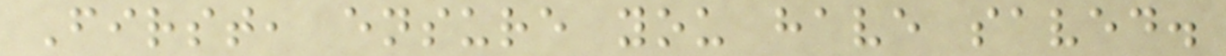First, ensure you have saved.
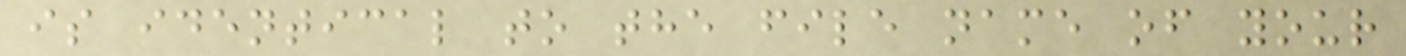is identical to the file name of your
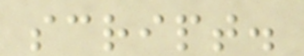script.
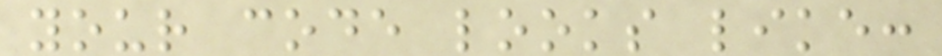your code looks like:
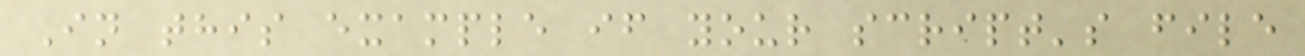In this example if your script's file
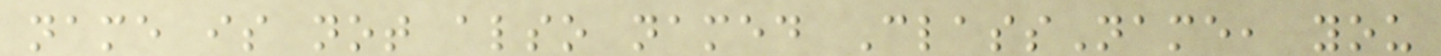name is not also named ClassName, you
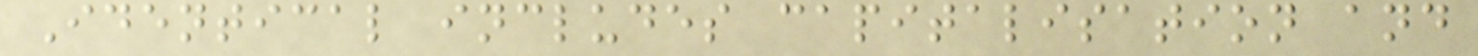Identical includes capitalisation and
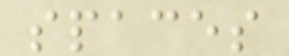spaces
